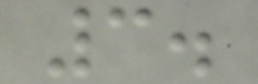3.
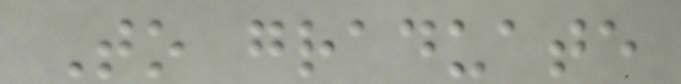To graduate
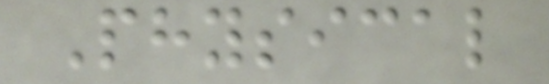Physical
